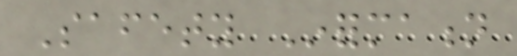Safety Information
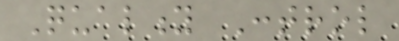Quality Control
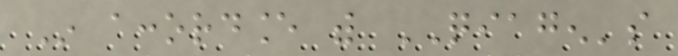In accordance with QIAGEN's
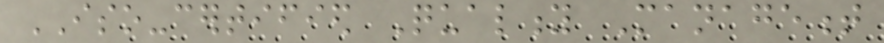ISO-certified Quality Management
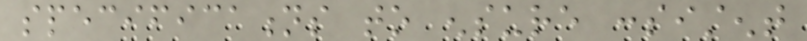specifications to ensure consistent
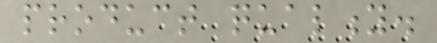product quality.
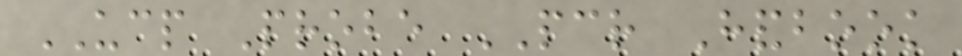UCP Probe PCR Handbook
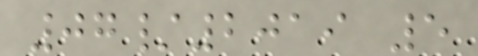07/2019 5
